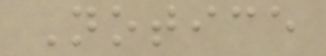Notice
